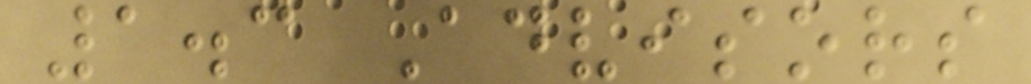1.3 Advisors
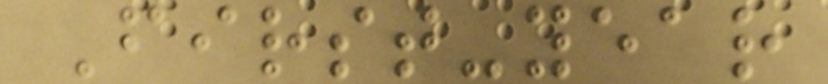First-year
